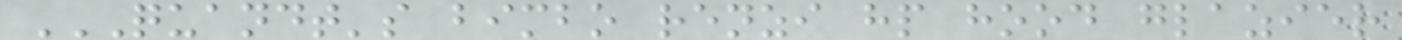QUANDT'S BIMBO RENZI HP HOOD GLAZIER
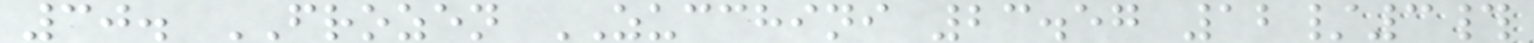30. FROZEN ZUCCHINI 23.57 12/3#
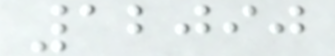12090
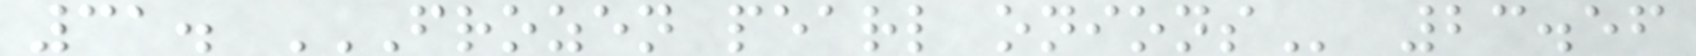31. FROZEN PEARL ONIONS 23.56
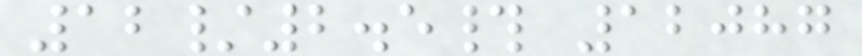12/2.5# 12087
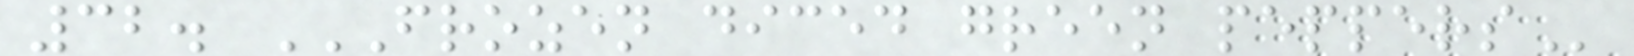32. FROZEN DICED GREEN PEPPERS
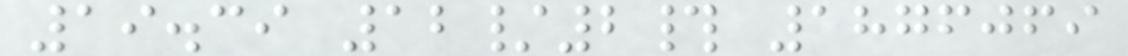19.39 12/2# 1876069
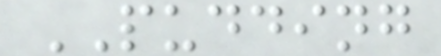PUDDING
